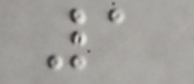1
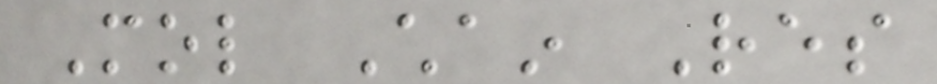Mol Chain Res
